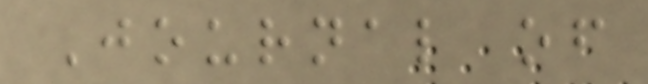Journal of
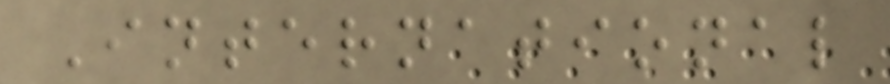International
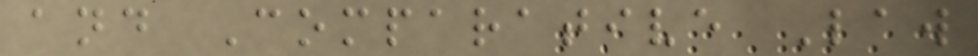and Comparative Law
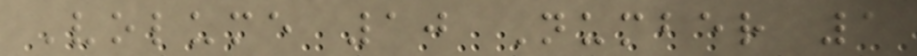Volume 10 Number 1
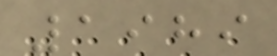1989
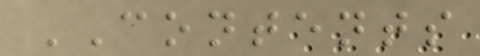CONTENTS
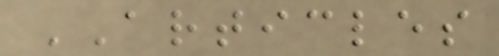ARTICLES
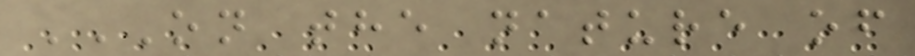ON THE NATURE OF
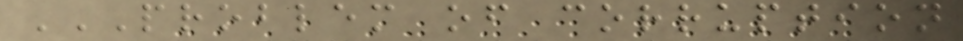PROBLEM OF CORRUPTION
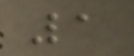1
